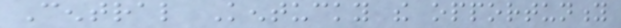Central Kentucky the opportunity
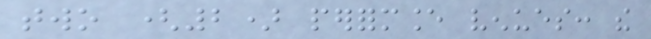two (2) performance venues: the
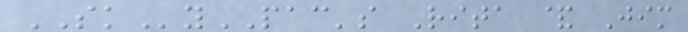SKyPAC's Rita & Jim
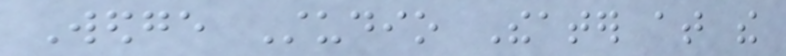Wedge Studio Theater at the
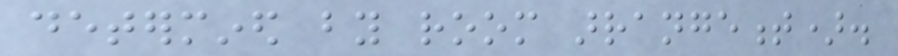determined by room arrangement).
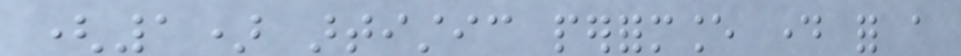(1) artistic performance day for a
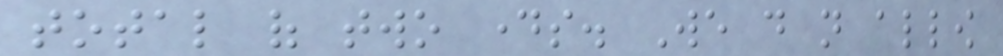total of two days. We do not allow
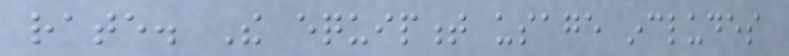rate. The equipment usage includes
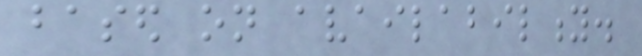based on availability.
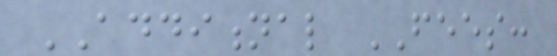ADDITIONAL FEES:
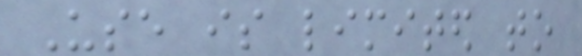Use is limited to
